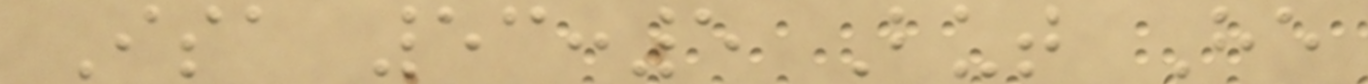Isa 53:5 But He
